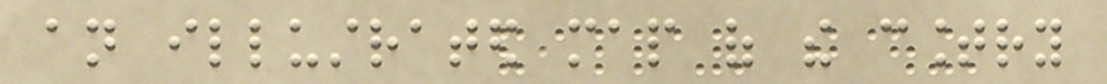an illustrated map of the country
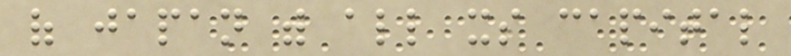of japan with all its capital
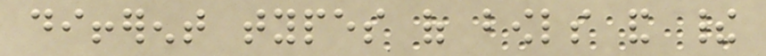different types of bowls and their
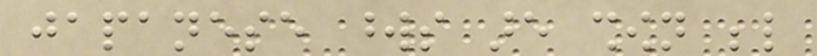japanese words are shown below
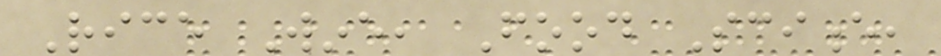Rice Wine, Food Science,
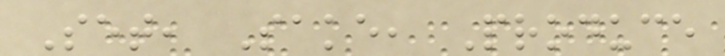Set, Sake, Produce
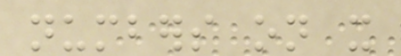numbers on it
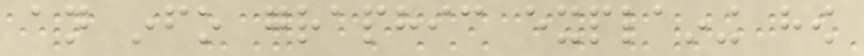an info graphic explaining how
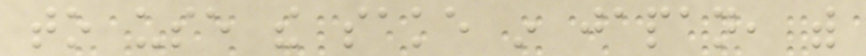to use the sake in japan, with
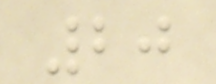20
